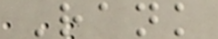Rank
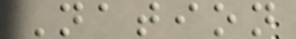Nation
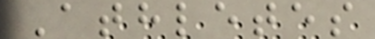Athletes
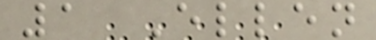1 Ellen
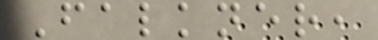Falkner,
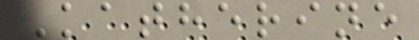Katherine
